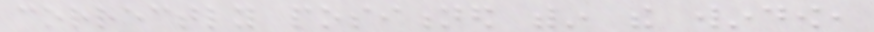correctly positioned within the window,
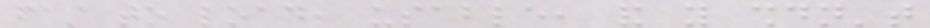fast to load, usable, and you shouldn't
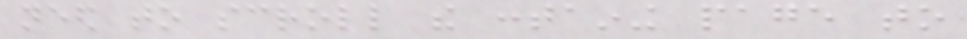need to scroll the containing page to
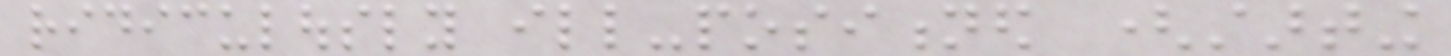ridiculously ill-positioned (starting
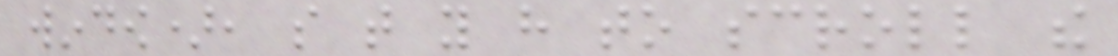window), so that you have to scroll the
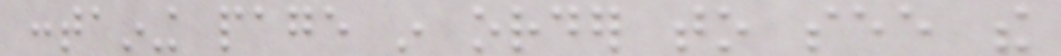containing page in order to see the
